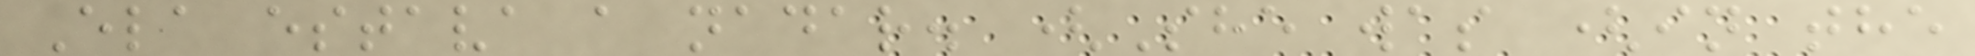Ela estava a nadar. (She was (in the
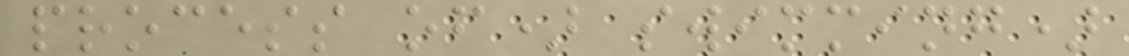process of) swimming)
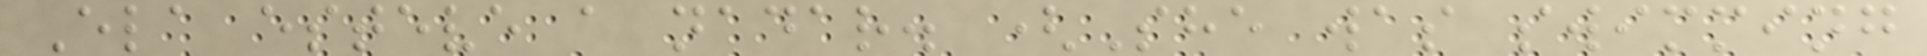Ela esteve a nadar. (She was swimming
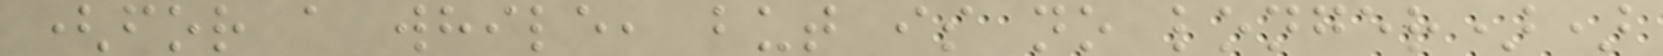(for a while, but is no longer))
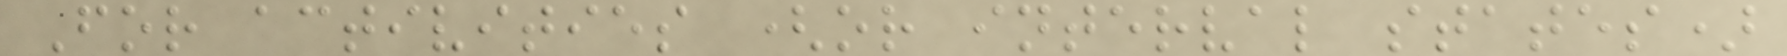For activities (or interval states)
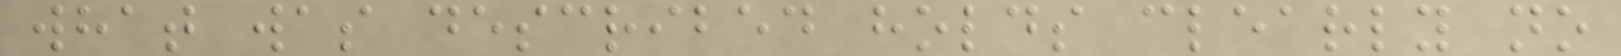what was described holds clearly no
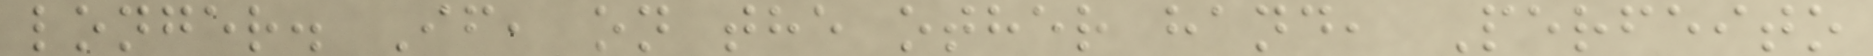longer. If, on the other hand, Perfeito
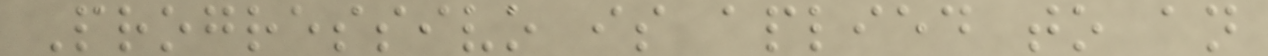Progressivo is aplied to an
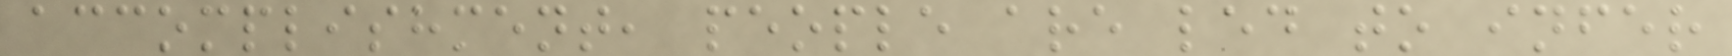accomplishment, people are led to infer
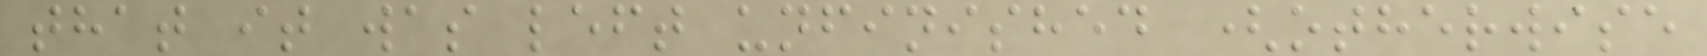that it was left unfinished (otherwise
